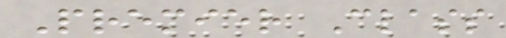Premier Class
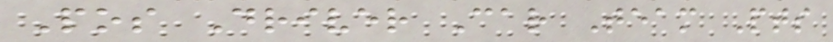Pos Driver Car Team Pts
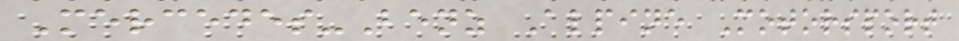Mercedes-Benz Alpine Motorsport
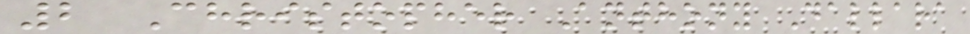2 Christopher Anthony Dallara
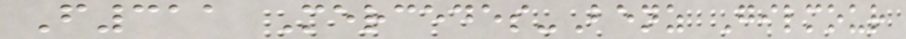F311 Mercedes-Benz Gilmour
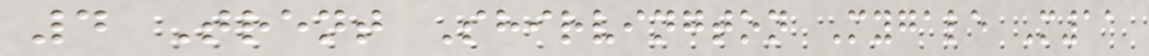4 Trent Shirvington Mygale M11
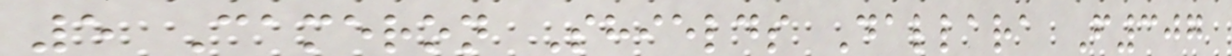5 Cameron Shields Dallara F307
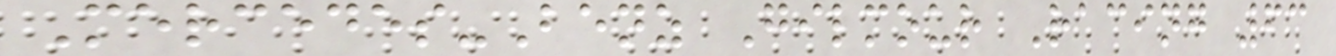Mercedes-Benz Gilmour Racing 63
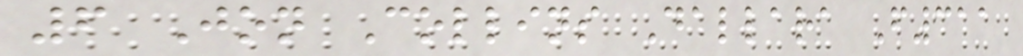6 Jon Collins Dallara F311
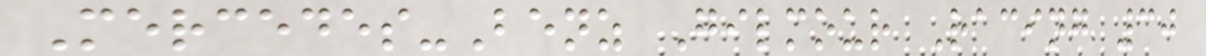Mercedes-Benz Gilmour Racing 30
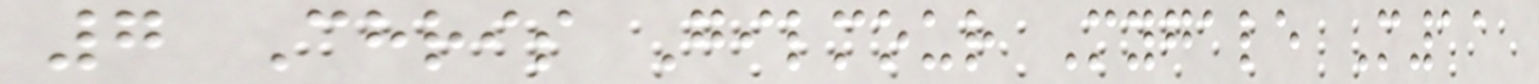7 Chris Gilmour Mygale M11
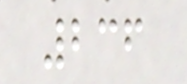236
